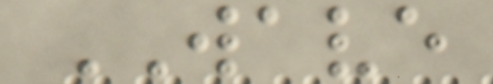WAVE
